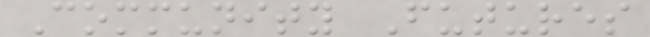Community Futures
